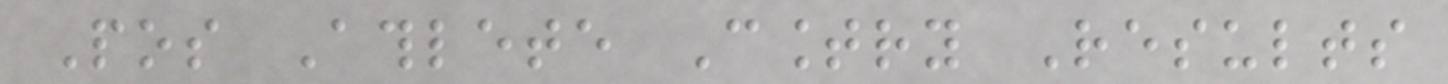Pos Athlete Country Results
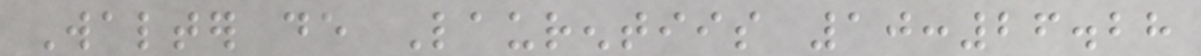Walter de Laurentiis 10:26.28
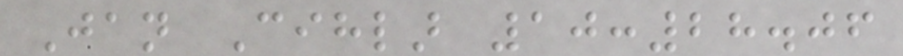Jan Cihlar 10:28.06
